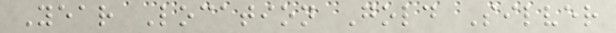Year Location Gold Silver
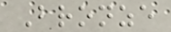Bronze
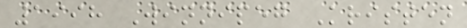1998 Winnipeg Kristen
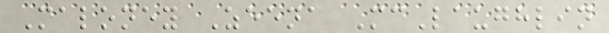Maloney Zeena McLaughlin
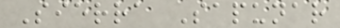Sierra Sapunar
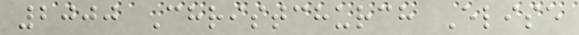2000 Christchurch Elise
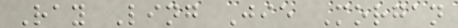Ray Ling Jie Morgan
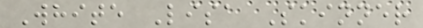White Lisa Skinner
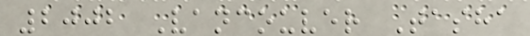2002 Vancouver Tasha
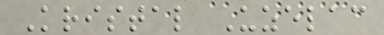Kristal Uzelac
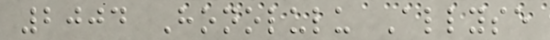2004 Honolulu Allyse
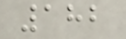182
